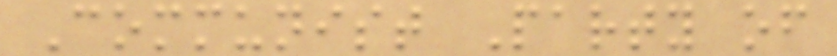Communist Party of
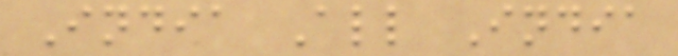India All India
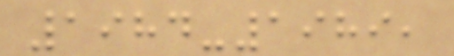1984-1989,
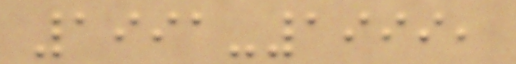1991-1999,
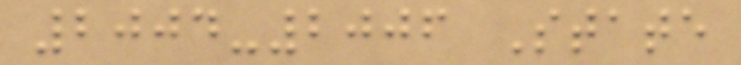2004-2006 State
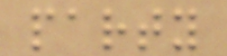party
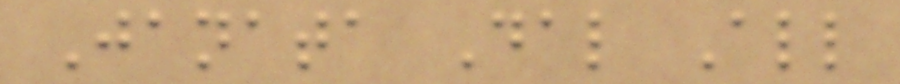Janata Dal All
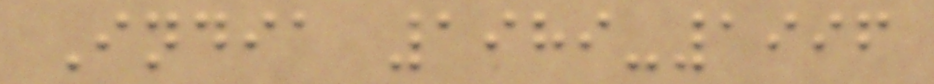India 1989-1996
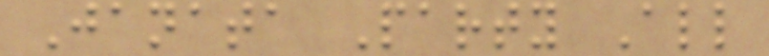Janata Party All
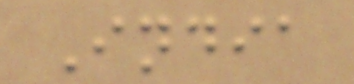India
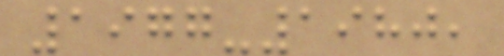1977-1980,
